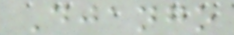Django
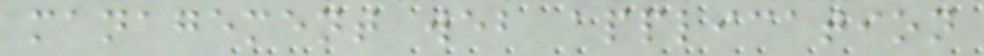management web application
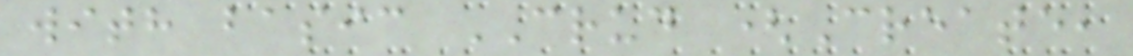with basic CRUD (Create,
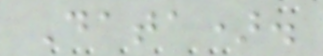Data).
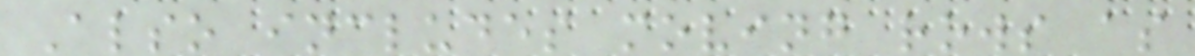Also includes moving rows as
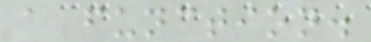a function.
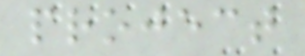project
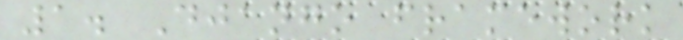1. Django framework
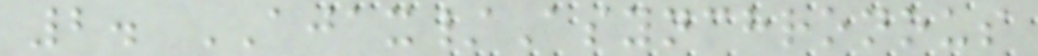2. AJAX/Asynchronous
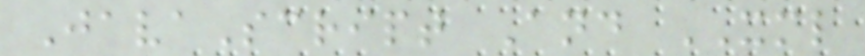JavaScript And XML
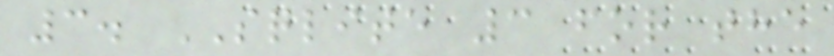3. SQLITE 3 for the
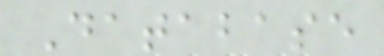Database
